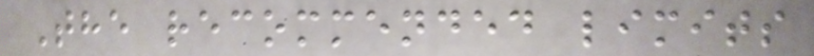The recommended limits
